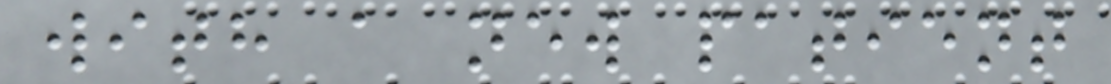with a new patient
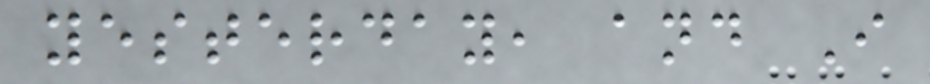yesterday, and I
